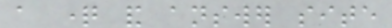a question and answer site
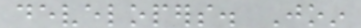developers. Join
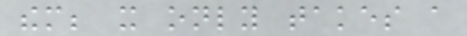them; it only takes a
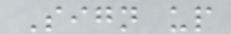Sign up
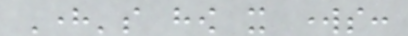Here's how it works:
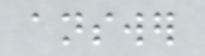answer
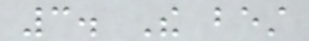3. The best
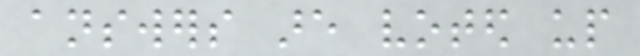answers are voted up
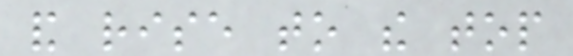and rise to the top
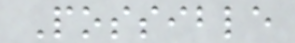Possible
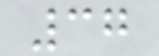37
